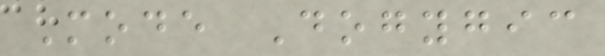Mode Dogygic
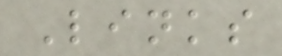Links
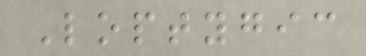Loptygic
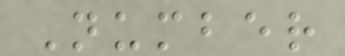Number
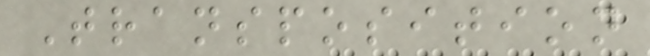Transposition
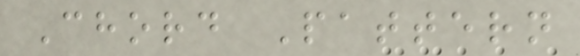Chord Pattern
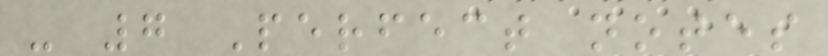- 7 Perfect notes
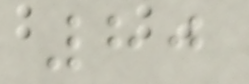80
